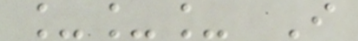___ I
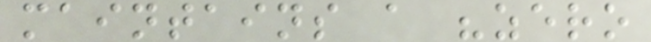maintains a "zero
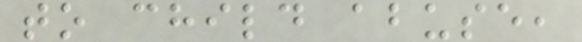to child abuse,
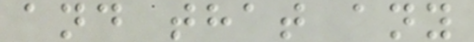and that any
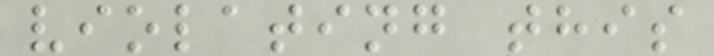violating this
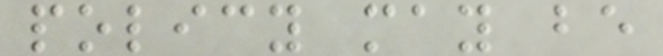policy may be
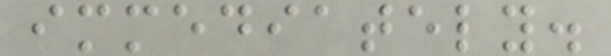immediately.
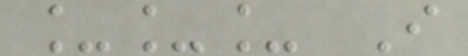___ I
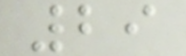29
